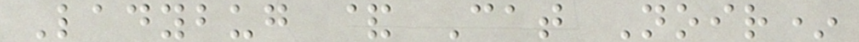Ladybug & Cat Noir*
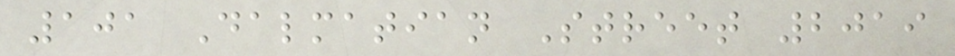101 Dalmatian Street 2019
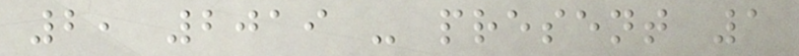2, 2019 - present 1
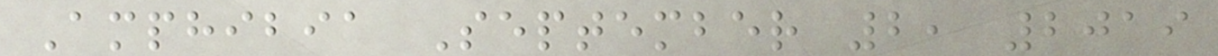Amphibia September 2, 2019
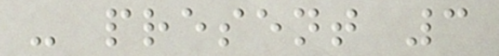- present 3
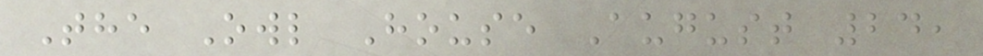The Owl House August 24,
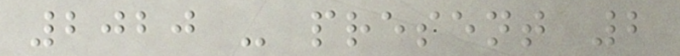2020 - present 2
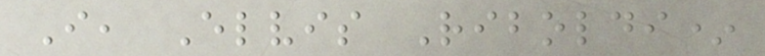I, Elvis Riboldi*
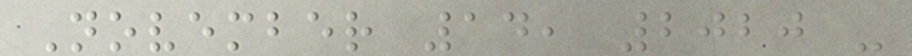November 14, 2020 -
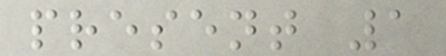present 1
